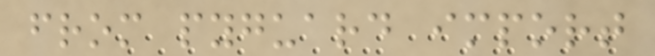from pyguard import
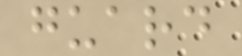guard
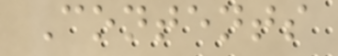Contents
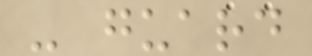- guard
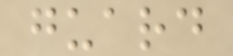guard
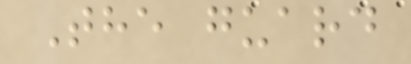The guard
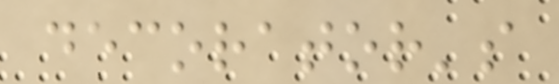decorator's
